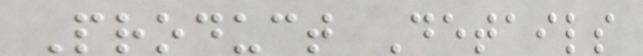Product Details
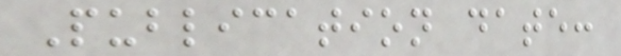Publication date:
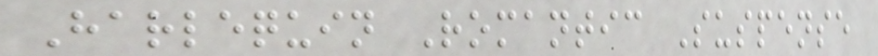Harlequin Romantic Suspense
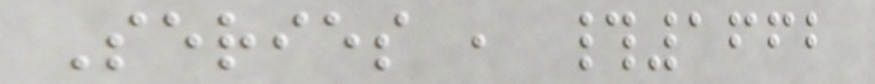Series , #1662
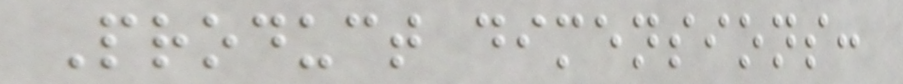Product dimensions:
